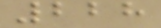228
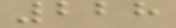228
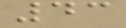43
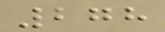278
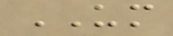UM
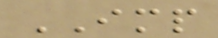IMP
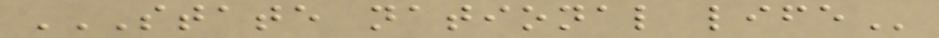STATE NATIONAL LIFE
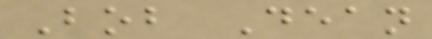Bob Dean
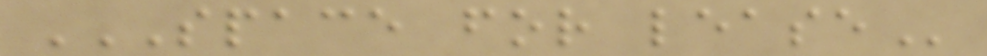SPACE FOR LEASE
